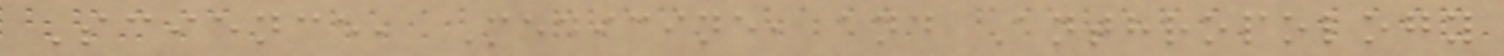Science, Medicine, and Anthropology
